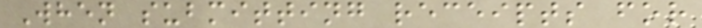When submitting receipts for
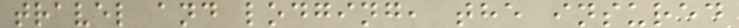travel and lodging, the insured
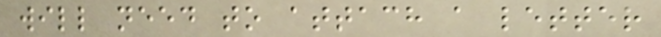will need to attach a letter
